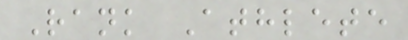Rank Athlete
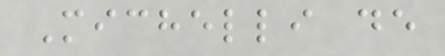Michelli de
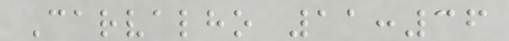Carvalho 11:36
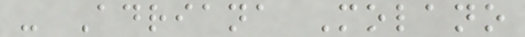- Adriana Molano
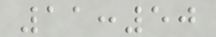11:50
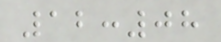12:08
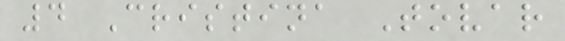4 Cristina Tovar
